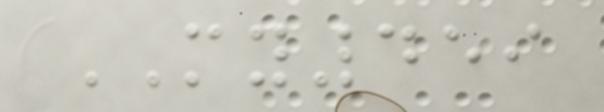MY459
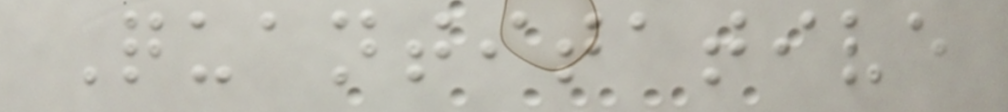Quantitative
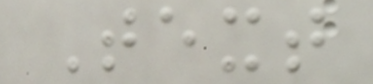Text
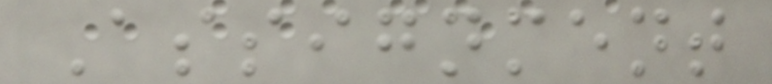Assignment
